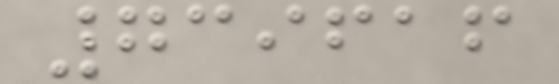739616
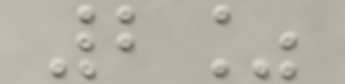2%
